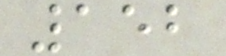152
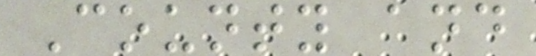County and
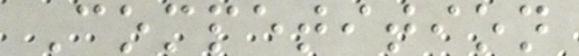Competition
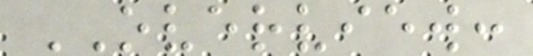OVERVIEW:
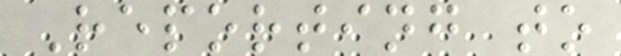Reporting to
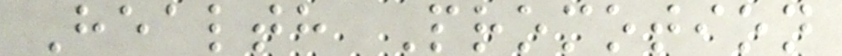Health Promotion
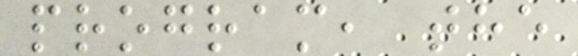program, the
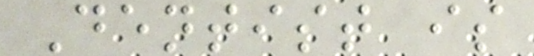Dentist is
